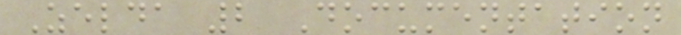Zelda 2 Documentation
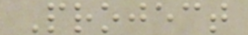Project
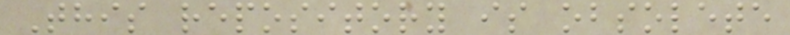This repository is obsolete
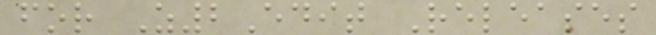for Z2Edit Releases
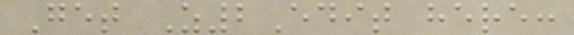Get Z2Edit here:
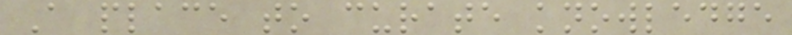A place to curate knowledge
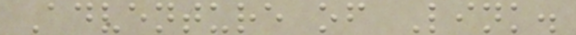Adventure of Link.
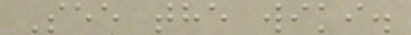See the wiki.
